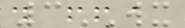3WX
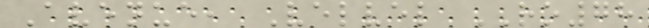Avenue, Velvel RO78
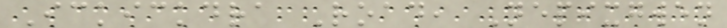Ickickdra Road, Nepixgwen
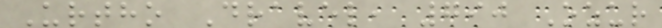Urtho Dravel, 790 Ozur
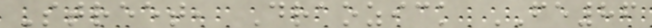Street, Draozick FE86
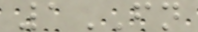1FN
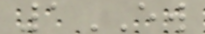1EW
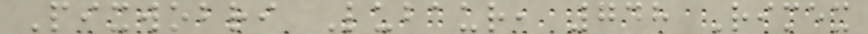Pixwobri Lubaur, 748 Rimex
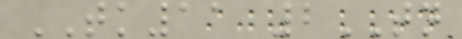TK11 2TN
